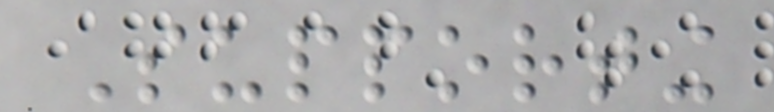Supporting
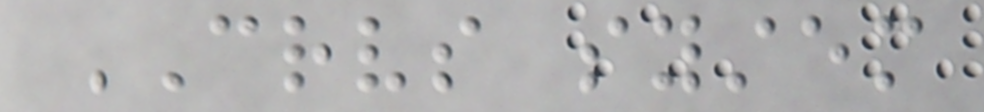CRVS system
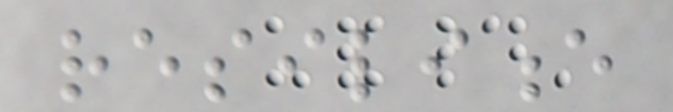resilience
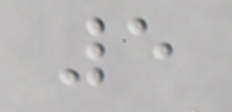5
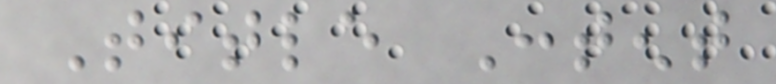Title Content
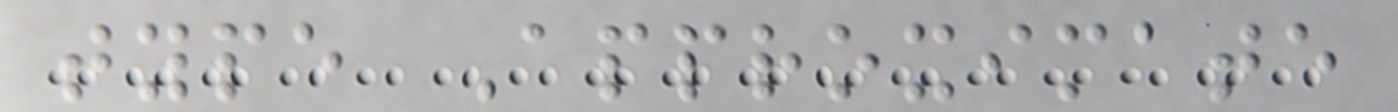type Approximate
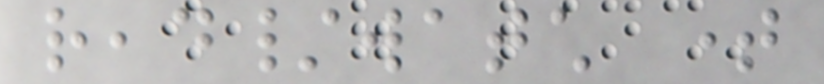read/watch time
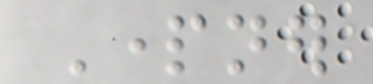Partner
